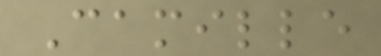Camille
